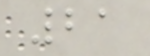21
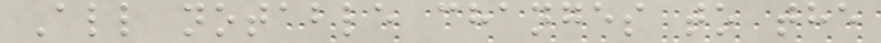All notable changes to the
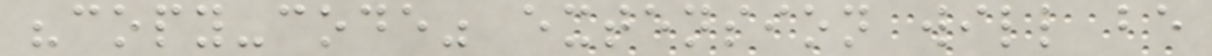"copy-code" extension will be
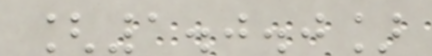[1.0.0]
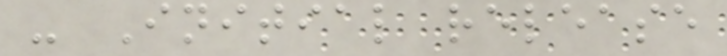- Initial release
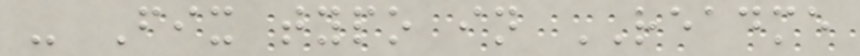- Fix typo in README
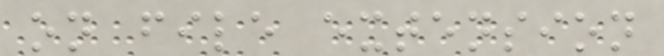on file extension
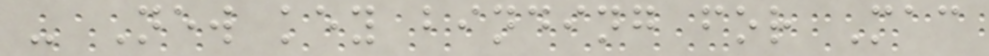- New key binding for Mac
